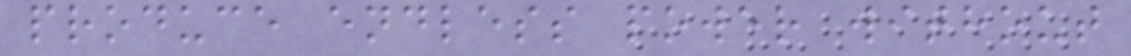produce endless power without
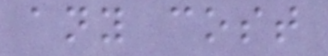any cost
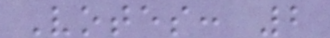Votes: 2
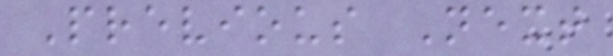Previous Next
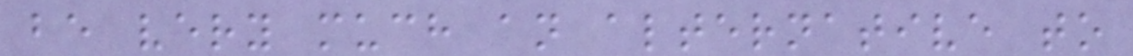be very much an alternative to
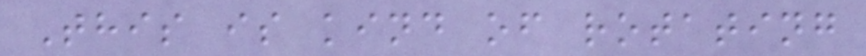This is kind of rotating
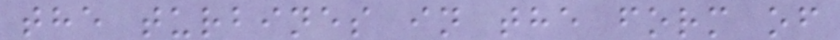the turbines in the form of
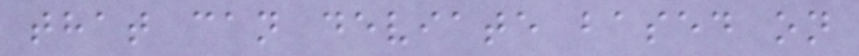that can deviate based on
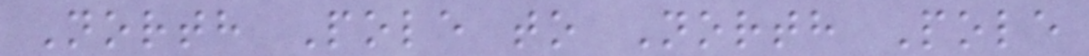North Pole to North Pole
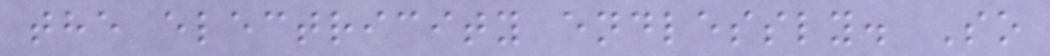the electricity endlessly. So
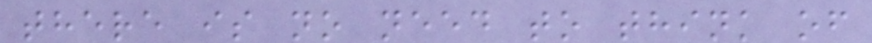there is no need to think of
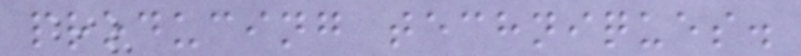producing techniques.
